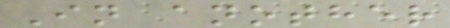In another
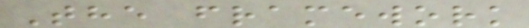The framework
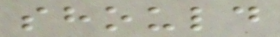should
